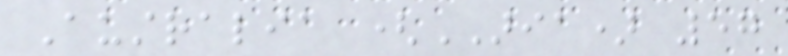Australia (ARIA) 57
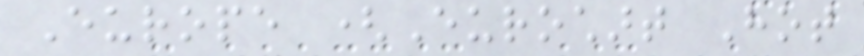Europe (Eurochart Hot
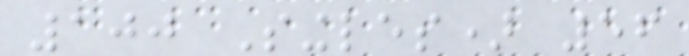100 Singles) 56
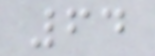64
